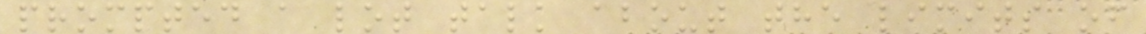prompted a lot talk about the limits of
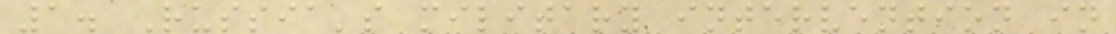1. Russia's military intervention in
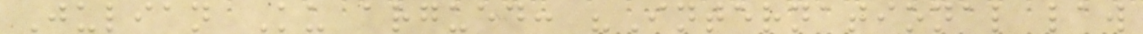Julian Ku argued: "International law
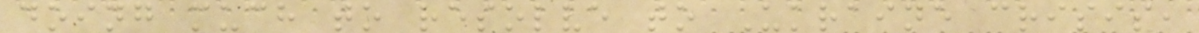doing much to resolve to Ukraine crisis,
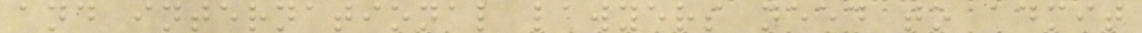and international lawyers need to admit
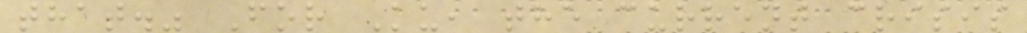that." For Ku, the current crisis
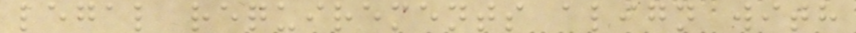legal requirements align with
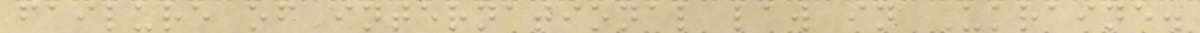failure of international law in Ukraine.
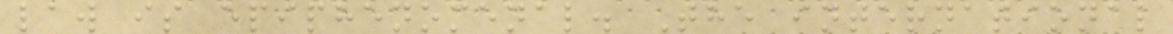law is epiphenomenal. The international
